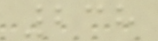238
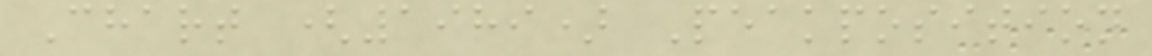Chart (1989) Peakposition
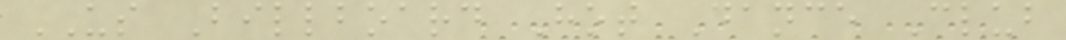US Billboard Hot Dance Club
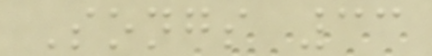Songs 33
